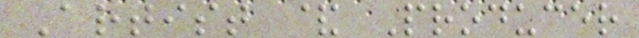Artist & Producer
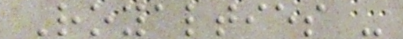Royalties -
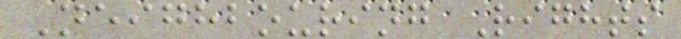Neighbouring Rights
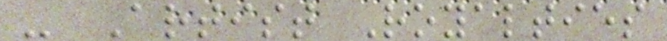- Artist Royalties
